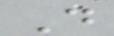D
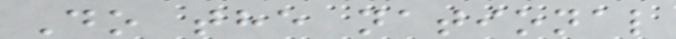Do the national
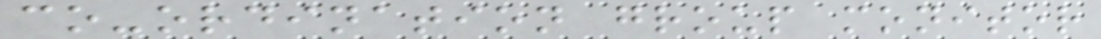co-ordination group monitor
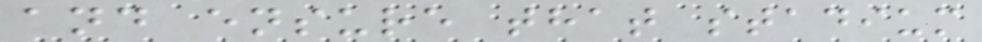and ensure that stadium
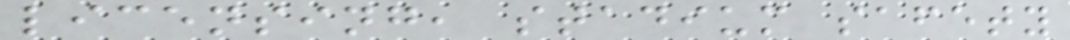licensing, stadium safety
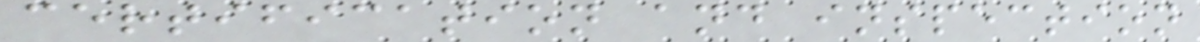certification and inspection
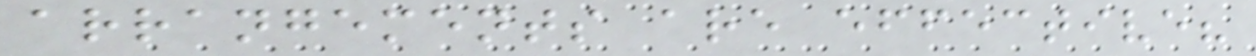arrangements are effective?
